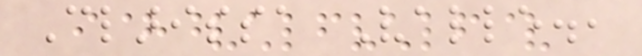Clarissa Valle.,
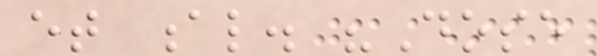et al. "Dose
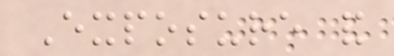Exposure and
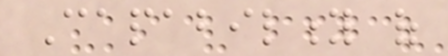Capability of
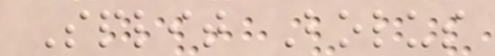Split Bolus
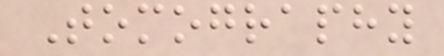Tomography
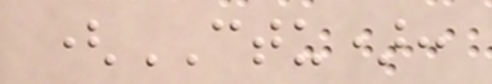(CTU):
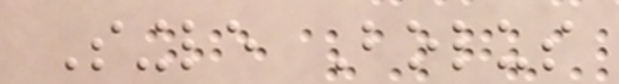Single Bolus
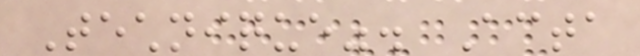Technique". Acta
